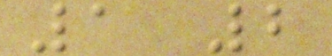1 2
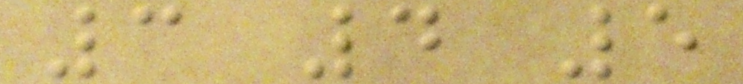3 4 5
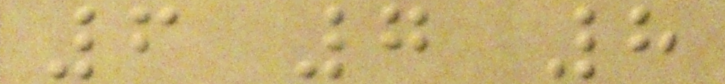6 7 8
